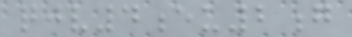qjv4eu2g
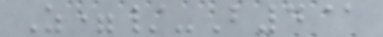Z=/-B4@
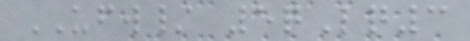UFW/ 5qLq3
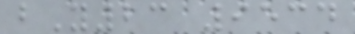bY23 9534
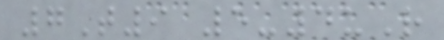7T9 5-4uR
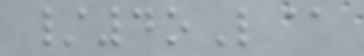/4oL@
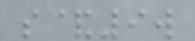s&9w
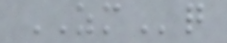ZMq
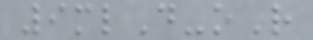9mlD-oR
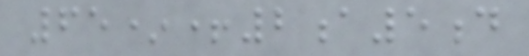65*+2a5d
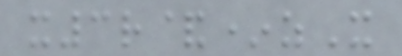x3r&*zX
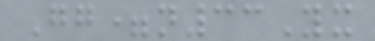Gg=n33Yx
